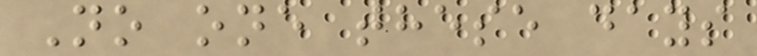No one these days
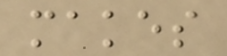makes
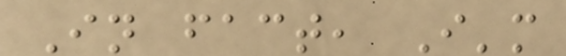In fact, I'm
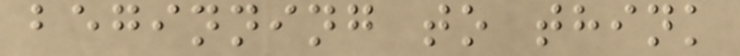beginning to think
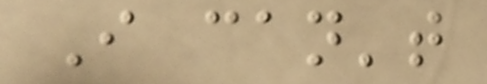I can't
